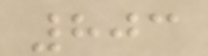803
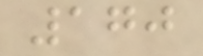170
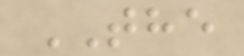THE
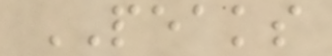PEAKS
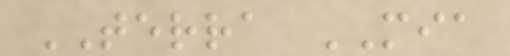TERRA MIA
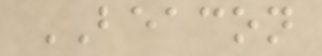BEACON
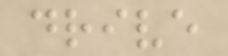drive
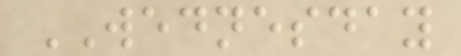WEDNESDAY
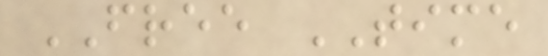FREE TIME
